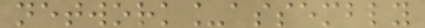network_assembly
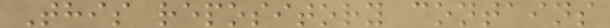This repository contains
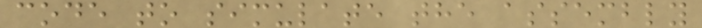code to simulate the assembly
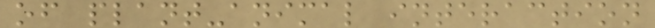of plant-animal interaction
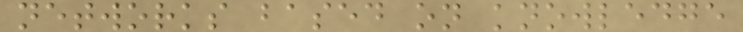networks based on knowledge
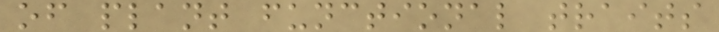of plant functional traits
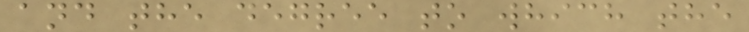and the degree to which the
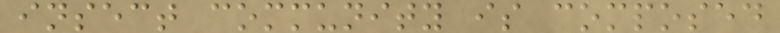insect community is composed
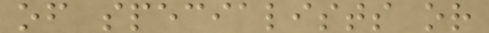of specialists or
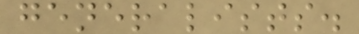generalists.
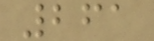261
